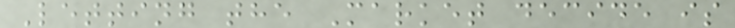Letting the Market decide is
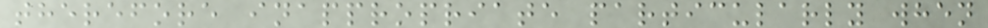therefore inappropriate particularly when
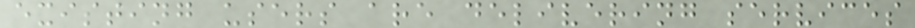existing users are delivering services
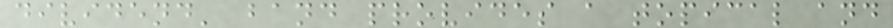dividend' band provides a topical and
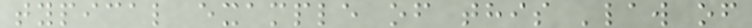typical example of this 'law of
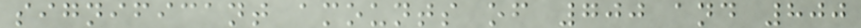significant amounts of 700 and 800
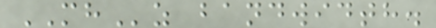MHz bandwidth.
